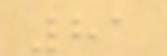81
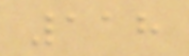118
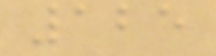125
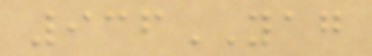936YAG
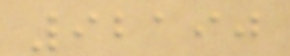92190
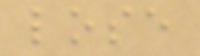lose
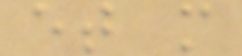et m
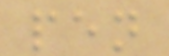pen
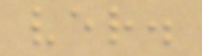ver.
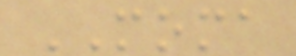MOMA
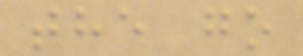the go
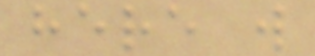here w
